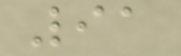91
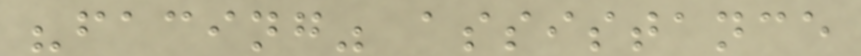"facing" assistance
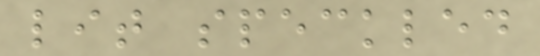lit speckled
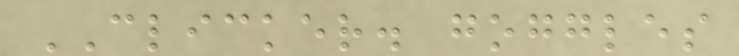CLICKER. goggles
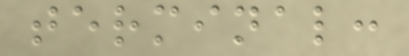terminal:
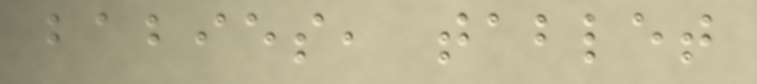babies, tablet
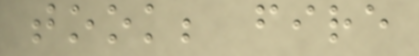took; fire
